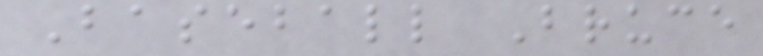Baseball Bruce
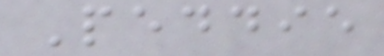Peddie
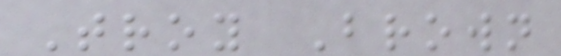Troy Brown
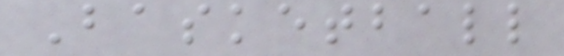Basketball
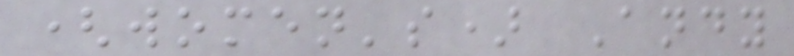(women's) Andy
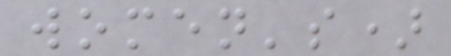women's)
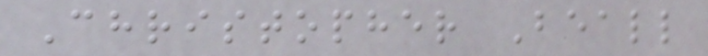Christopher Beall
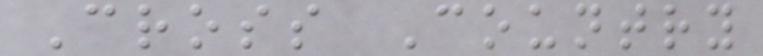Cross Country
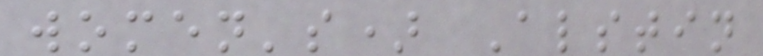women's) Alstin
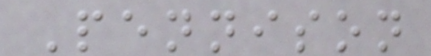Pennison
